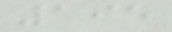195
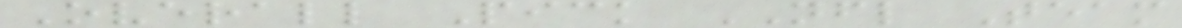Overall Pick NFL Team
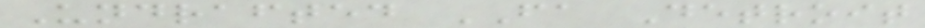Undrafted FA Detroit
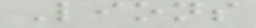Lions
